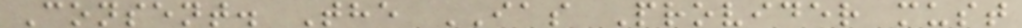Consent. The IAS Provider must
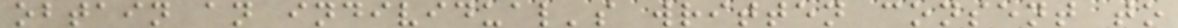obtain an individual's written consent to
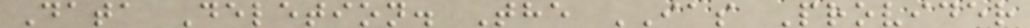Data Deletion. The IAS Provider
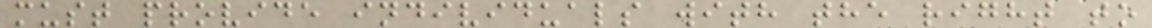must provide individuals with the right to
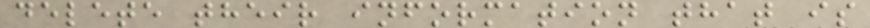delete their information that is
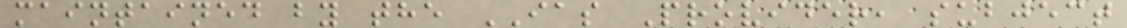maintained by the IAS Provider, subject
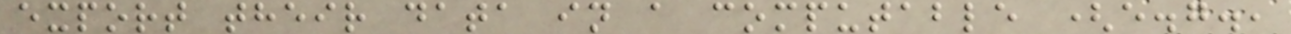export their data in a computable (e.g.,
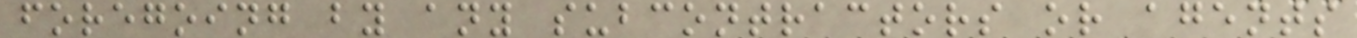foregoing by any subcontractors or agents
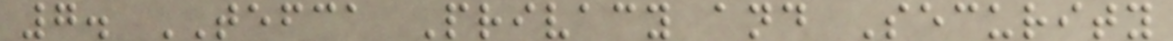7. TEFCA Privacy and Security
